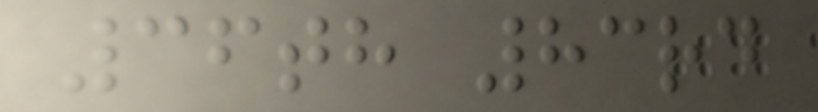36th 83rd
